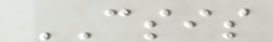CSIS
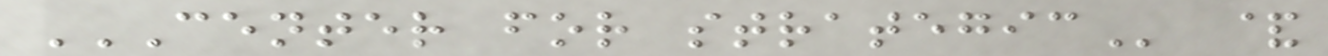CENTER FOR STRATEGIC &
